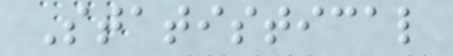Statistical
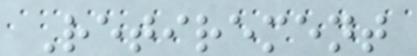Retirement
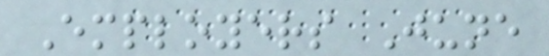Employers June
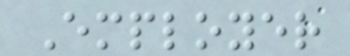Employer
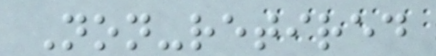Non-retired
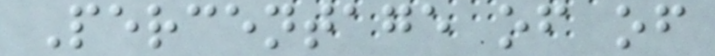Percentage of of
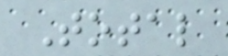Total
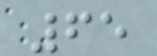65
